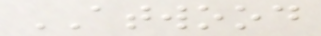ATWOOD
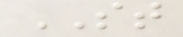ST
